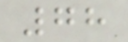78
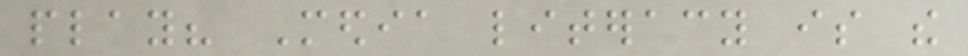play? Media literacy is the
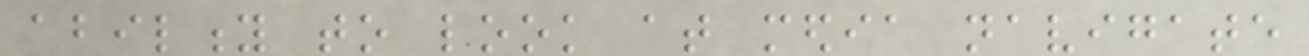ability to look at media navigate
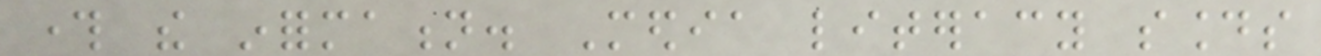through the information. Media literacy sounds
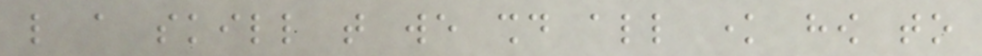like a skill that we should all know how to
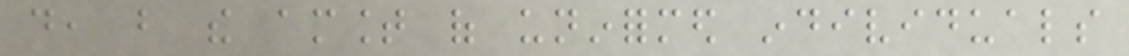do, but the amount of uninformed individuals
